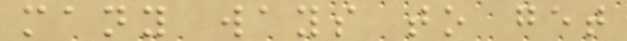many ways to get
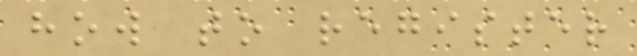how to register
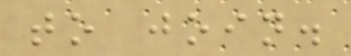to join.
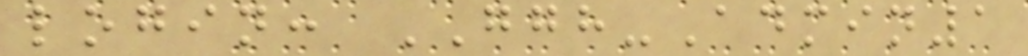login: GGH-Admin1
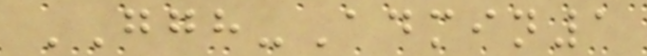GGH-Admin1
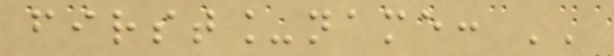first_name: ''
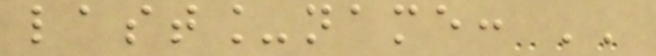last_name: ''
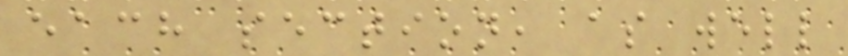each section, as well
